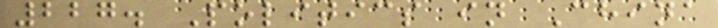227. Politics in China
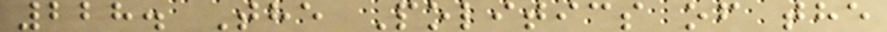228. The Politics of the
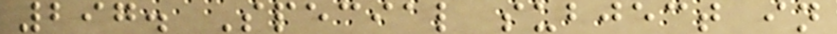297. Special subject in
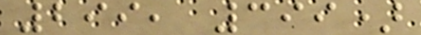299, 399)
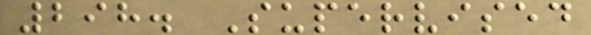298. Supervised
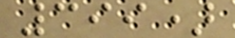399)
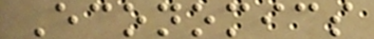Economics
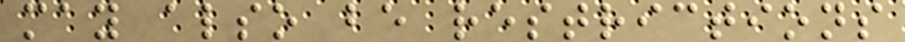may also be restrictions
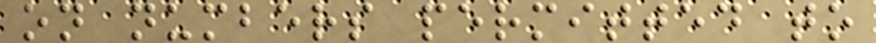on numbers permitted to
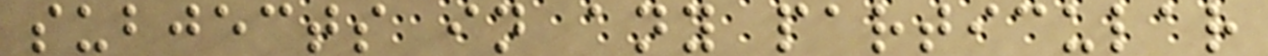subjects in any particular
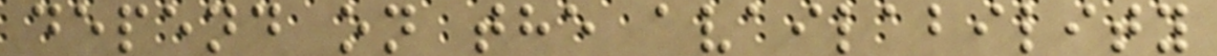depend on the availability
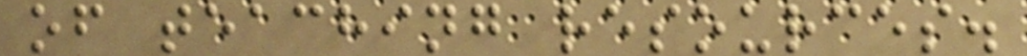of teaching resources.
